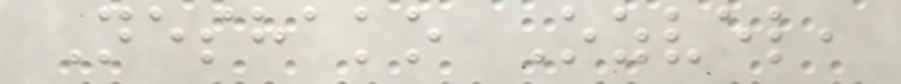Neshako Ozvel,
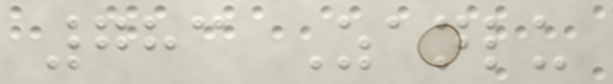783 Zanlu
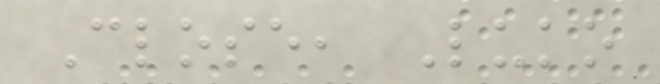Close, Luko
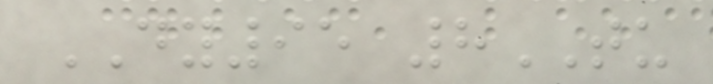DY95 8TU
